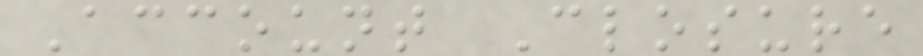Account Closure
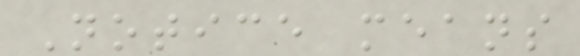Notice means
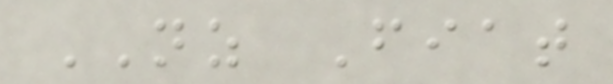NZ Fiat
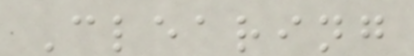Clearing
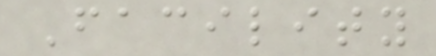Facility
